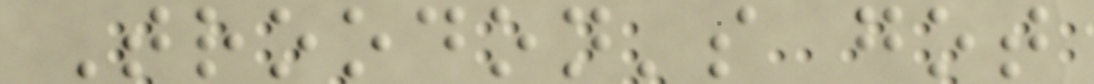Troodon's got
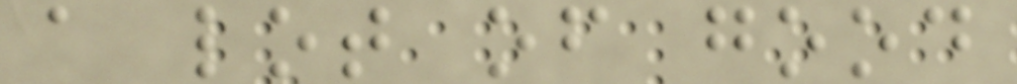a lot of good
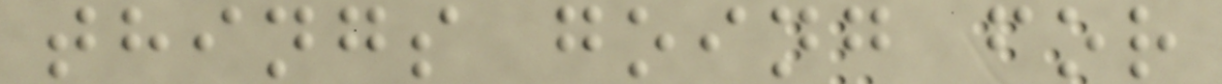things going for
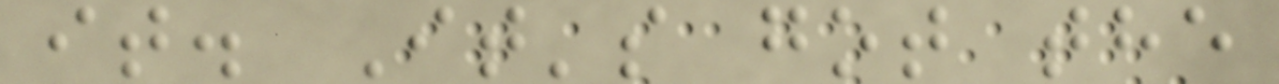it. It's got the
